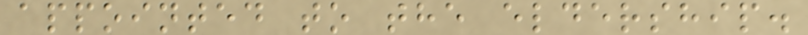appointed to the eldership.
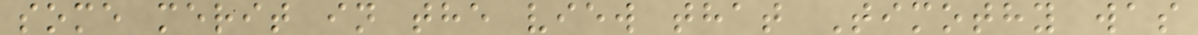some merit in the view that Timothy was
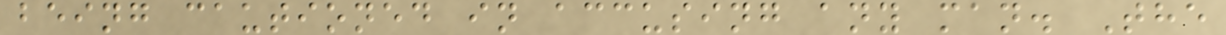being cautioned in accusing any man. The
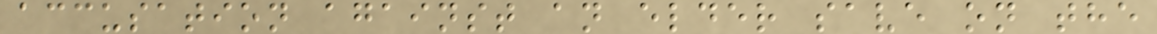accusation against an elder save on the
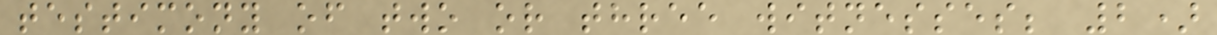testimony of two or three witnesses; 2)
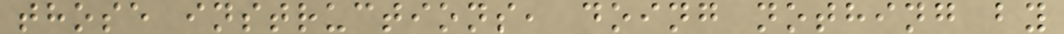those instructions, doing nothing by
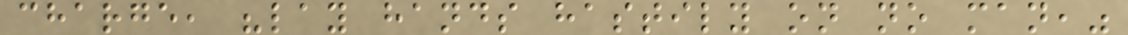charge, "lay hands hastily on no man,"
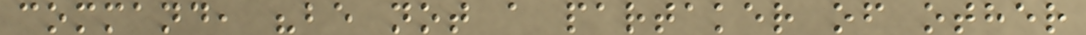command, "be not a partaker of other
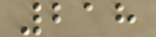218
